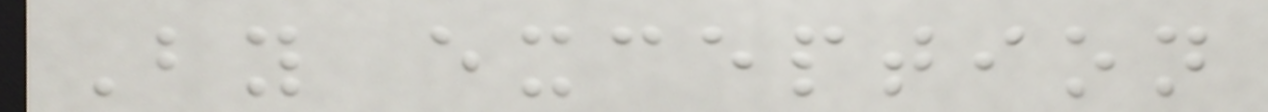By exception
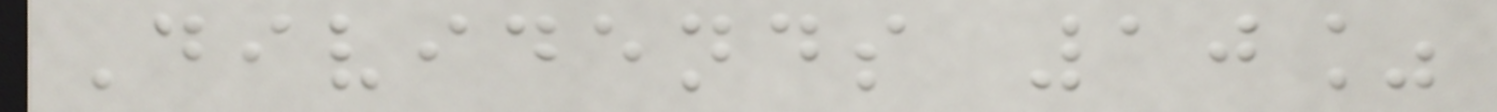Dividends 10%
